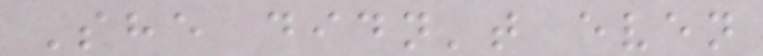She didn't even
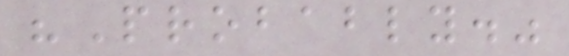"Probably."
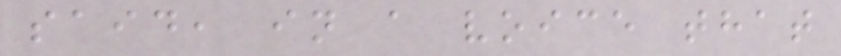said, in a voice that
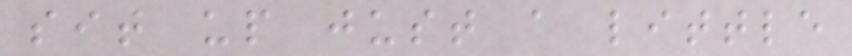sit up just a little
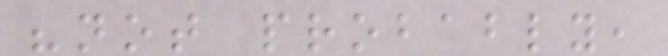"not probably,
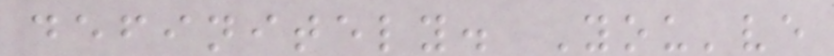definitely. You've
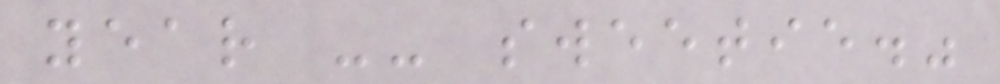year -- sweetie."
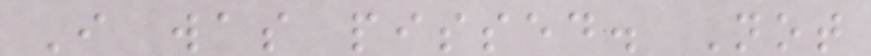I was pissed. Not
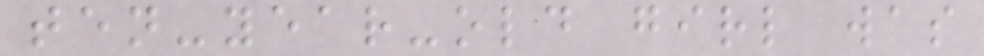ten-year-old girl was
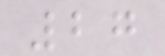27
